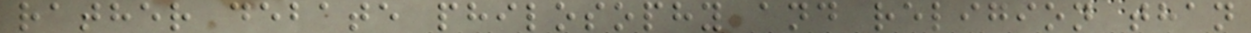rather debate philosophy and religion than
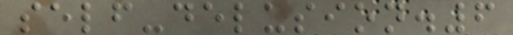self-delusion.6
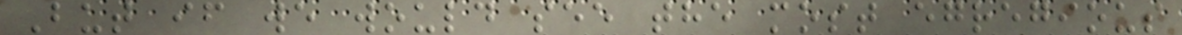But if we would see the most egregious
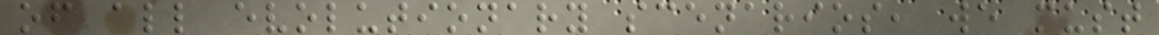of all evolutionary scenarios, we must
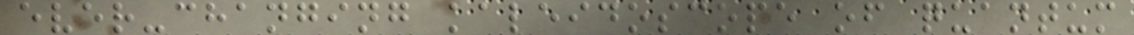ever-changing kaleidoscope of quantum
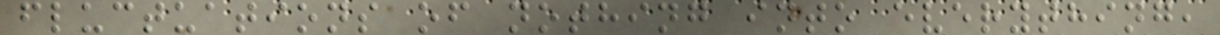fluctuations of nothing into everything,
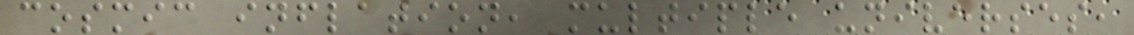cosmic inflation, multiple universes,
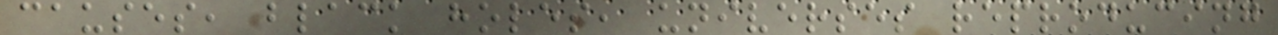causes, black holes, universes reproducing
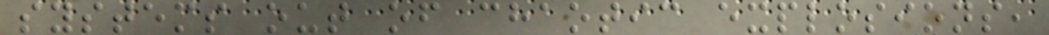systems out of chaotic explosions,
